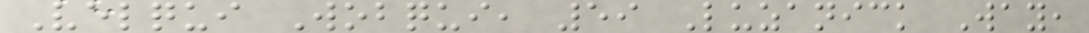Velqui Wobqui, 59 Luzanick Way,
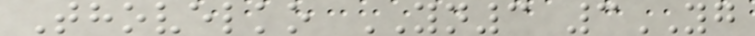Thovelko YN3 3YG
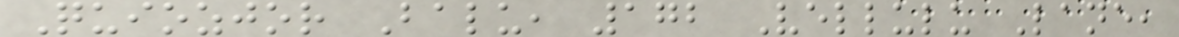Quiozjor Balu, 172 Vellulu Lane,
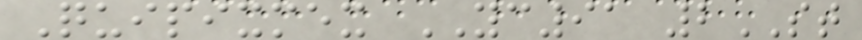Quipixmex YC91 2ST
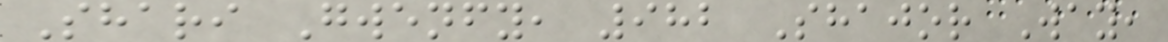Shari Gwenfy, 982 Shajor Way,
